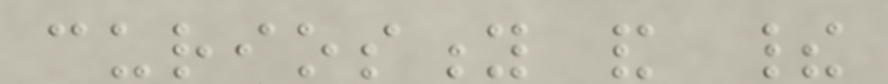curiosity and their
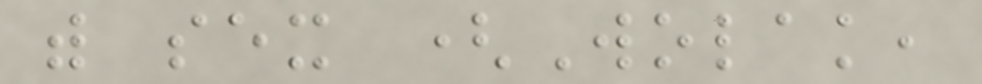with sex (Wolak,
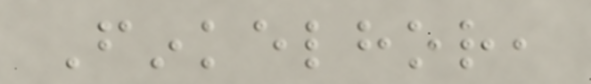Finkelhor,
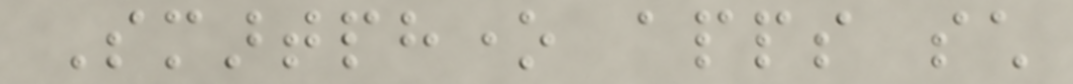Smartphone apps such
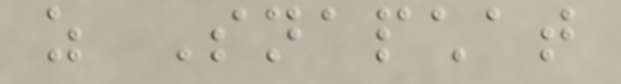as Snapchat
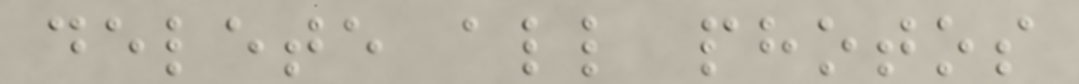delete all photos
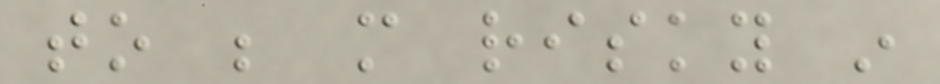to be more risky in
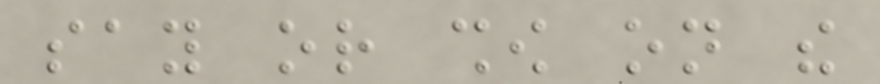say or show on the
